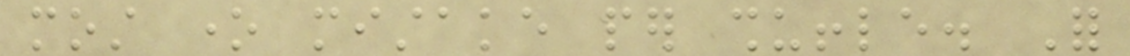most one mistake per shuffle. For
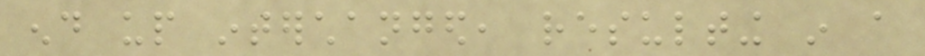end up interchanged, resulting in a
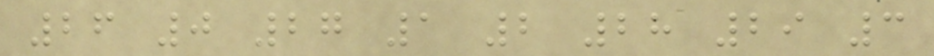26 0 27 1 2 28 29 3
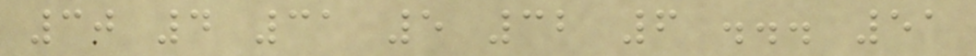30 4 31 5 32 6 ... 51
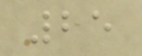25
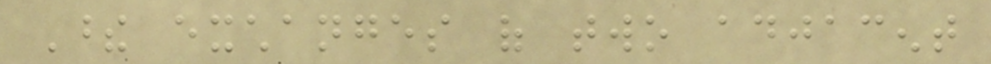These exchanges of two adjacent
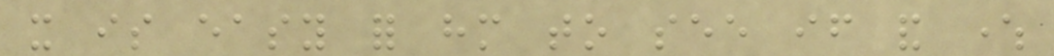it is easy for him to see if and where
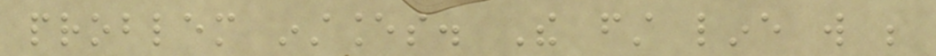problem instances. The first line will be
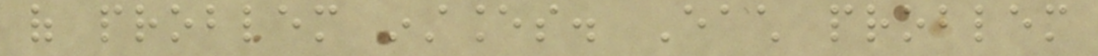of problem instances. Each problem
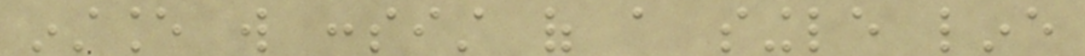instance will consist of a single line
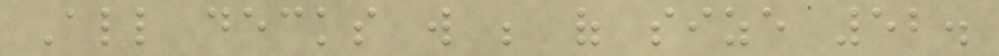All decks will be of size 52.
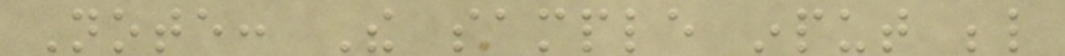Note: The sample input below
